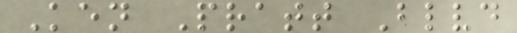Ken Pratt Blvd
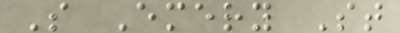S Emery St
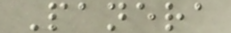Panera
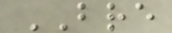BRE
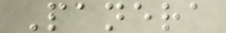Panera
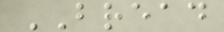BREAD
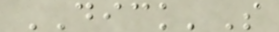DICK'S
